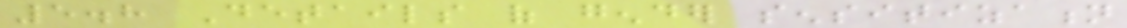5.8 Details of gender sensitization
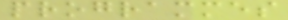programmes
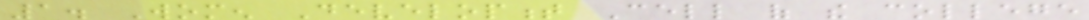1. Women Development Cell of the college
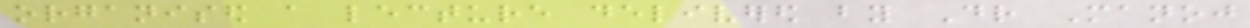organised a lecture delivered by Dr Manoj
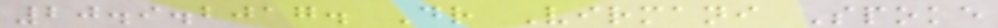20.9.2017. Dr Virmani Spoke
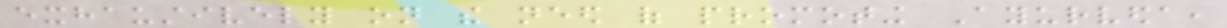exhaustively on the need of promoting Ayurveda,
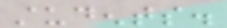students.
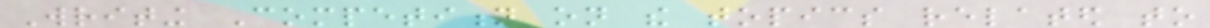Writing Competition on the topics related to
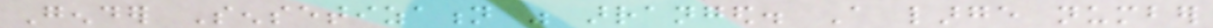Gender Sensetization was arranged. A large number
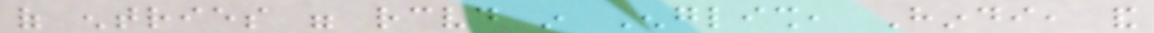of entries were received in English, Hindi, and
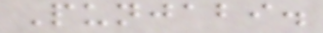Punjabi.
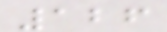126
